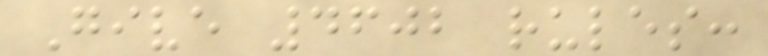Give 4602 rules:
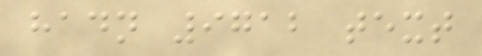hadn 9712 text
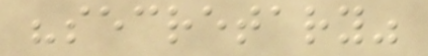"secretary"
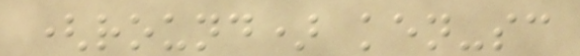(round) ken-sc
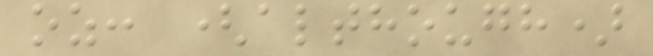oz: (although)
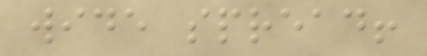wide spread!
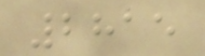2815
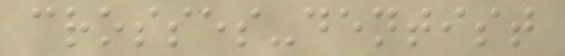crosses-dentist
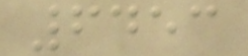6453
